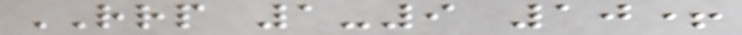RRP 1-9 10+
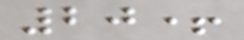20+
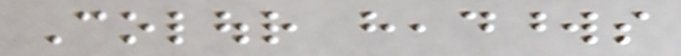Colour headwords
